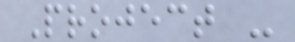Project -
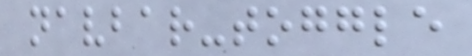navbar-toggle
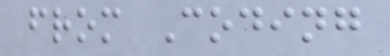from Coding
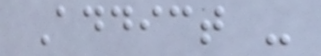Addict -
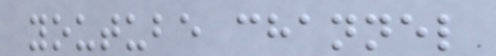youtube channel
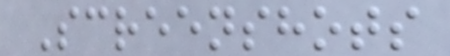Screenshots
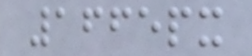1665px
